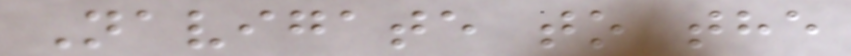Navigate to the
